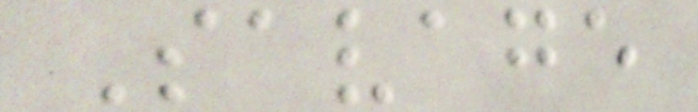Savage
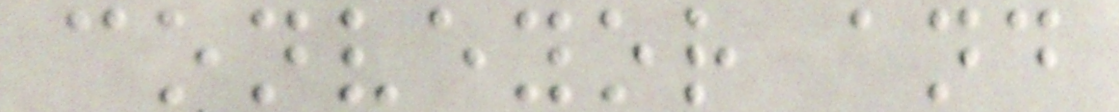conveyor and
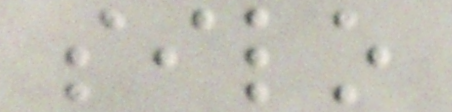silo
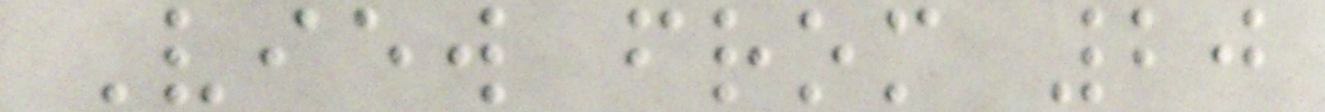View from 20
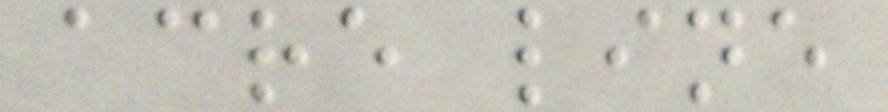acre line
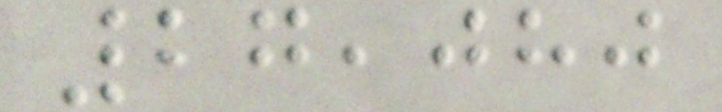27,080
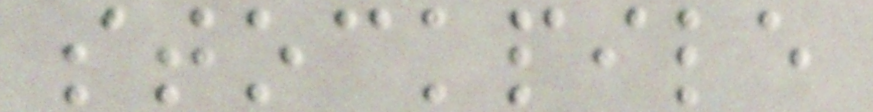stockpile
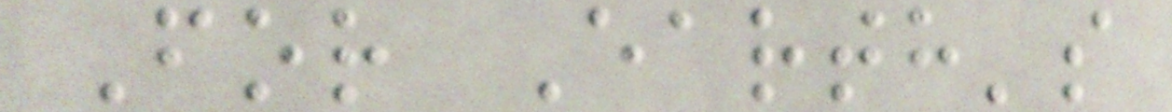For Earth's
